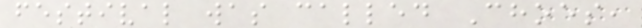festival was called Choes,
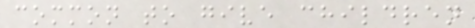common to give children
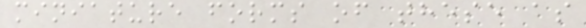miniature forms of these as
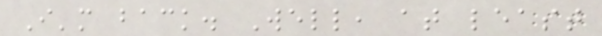I'm back. Well, at least
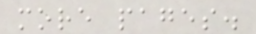more pages.
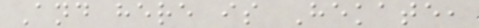And here is Hekate,
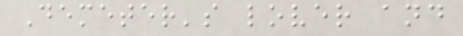Demeter's lover and
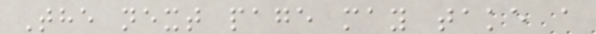The next page may take a
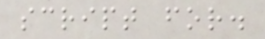script for.
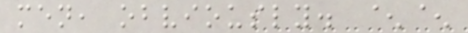men, obviously. ^^
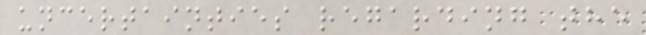uncertainties regarding the
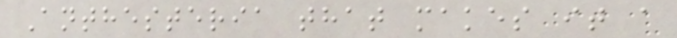Anthesteria that makes it a
